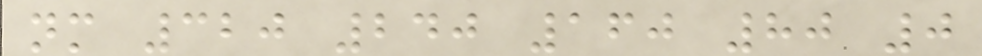nm 320 240 160 80 0
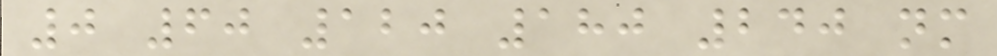0 60 120 180 240 nm
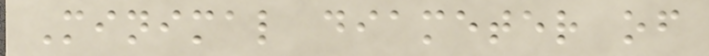Minimal diameter of
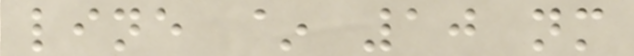line ~ 10 nm
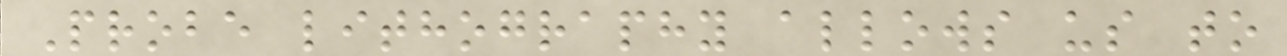Probe lithography allows us to
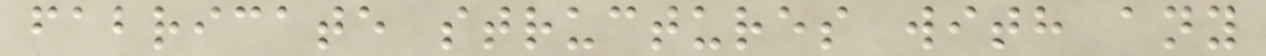fabricate structures with any
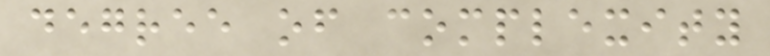degree of complexity
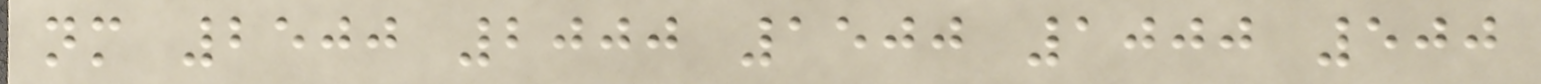nm 2500 2000 1500 1000 500
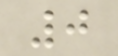0
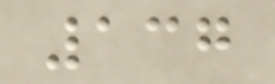137
